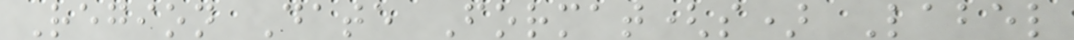Region Date Format(s) Label
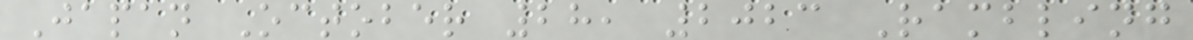Japan October 28, 2023 Rambling
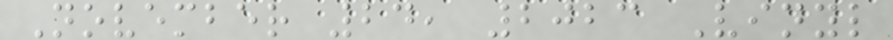November 24, 2023 Vinyl
